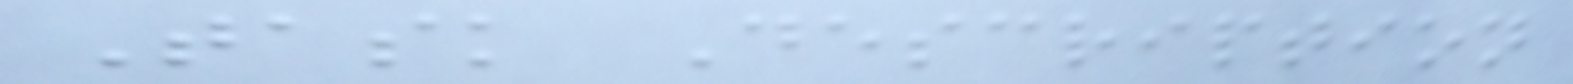Task Description
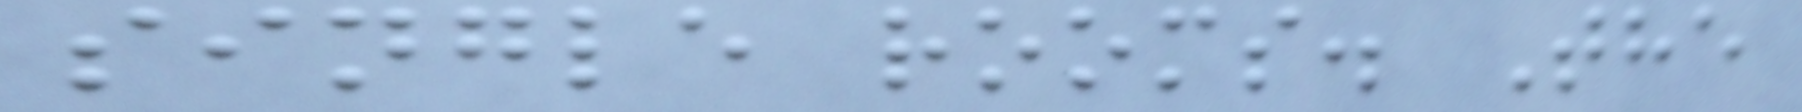single rooms. The
